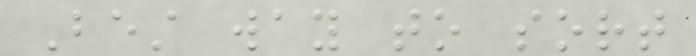Best way to sort
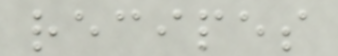recipes
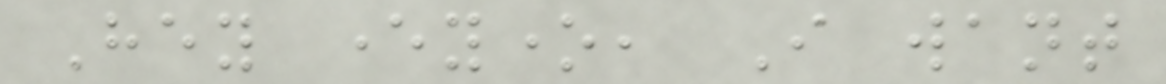Hey everyone, I want
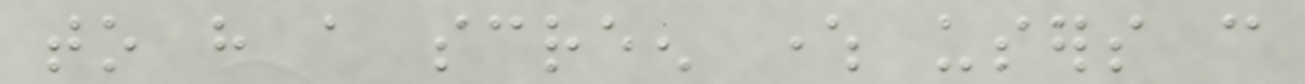to have a screen where users can
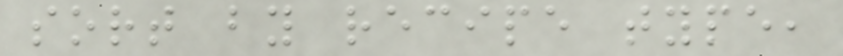sort by recipe type,
